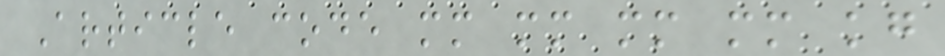Article code mm mm mm mm kg
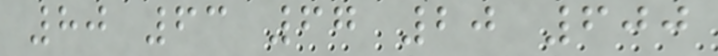80 63 67 20 600
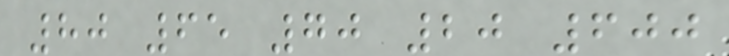80 65 70 20 600
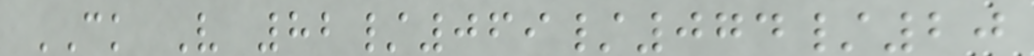CK V 82/069/074/20
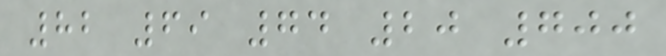82 69 74 20 700
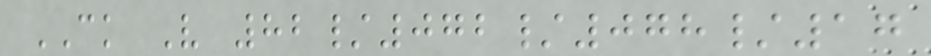CK V 82/072/078/17
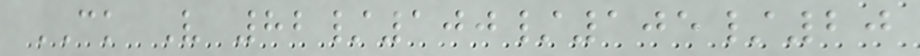CK V 82/100/105/20
